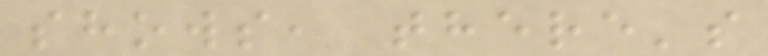shows, there's
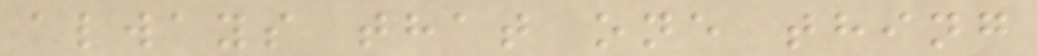always that one thing
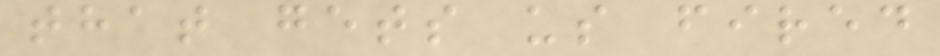that gets us fired
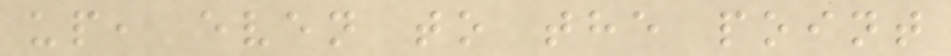up, even to the point
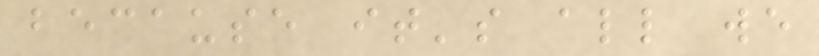because it's all we
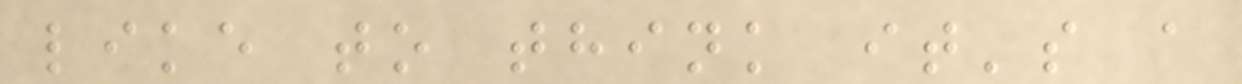like to think it's a
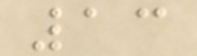13
